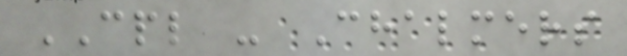CPL - Chalmers
